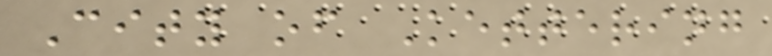City of Kettering
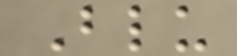Blu
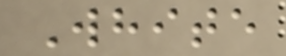White
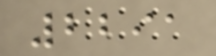2291
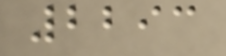2293
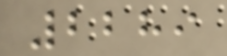2289
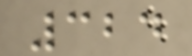324
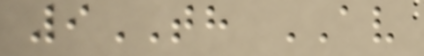9TH AV
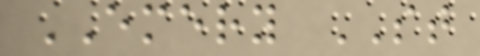EMERY ST
